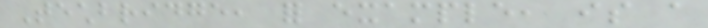Techbridge, for example, is a
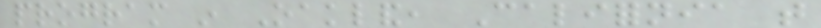program in Oakland, California that
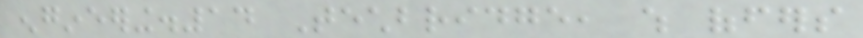engineering.14 Techbridge, which offers
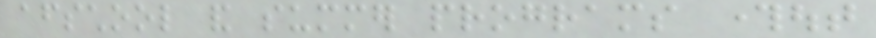afterschool and summer programs throughout
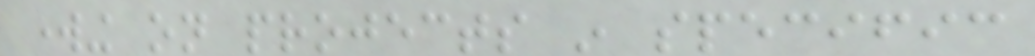working on projects in specific
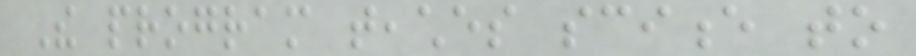The program teaches science to
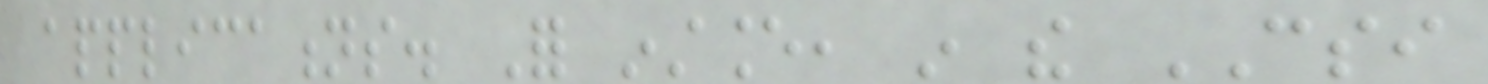applications. For instance, in the CSI
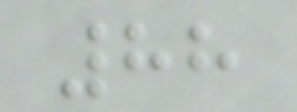88
